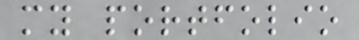my portfolio
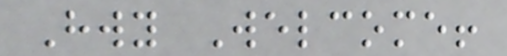Hwy Welcome!
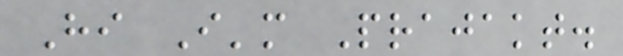Hi I'm Prajakt.
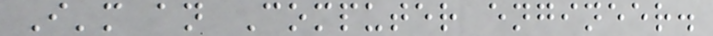I'm an Computer engineer.
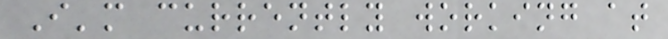I'm currently working at
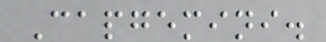Capgemini.
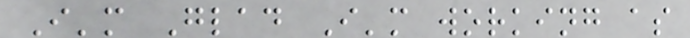I'm Glad I'm working as
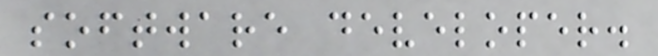software developer.
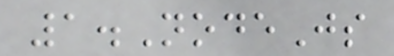1.NodeJs
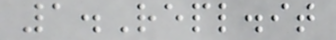1.Repl.it
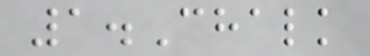1.Chalk
